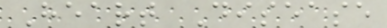Heart Disease
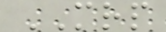MRP
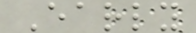Early
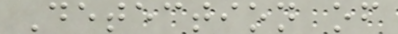Detection of
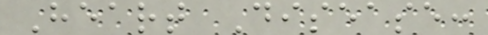Heart Disease:
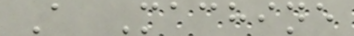A Machine
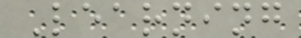Learning
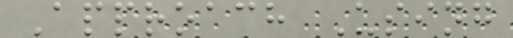Approach Using
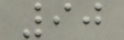90
